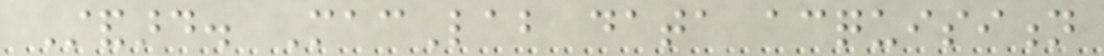Standard. MacLab data acquisition
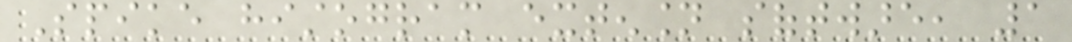Spike histogram extension software, 1
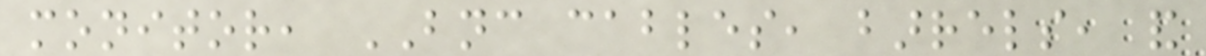monitor, BNC cables, barrels, and
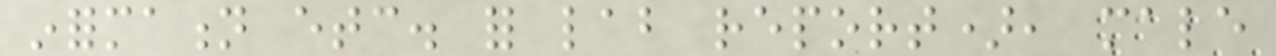information etc. for lab report), male
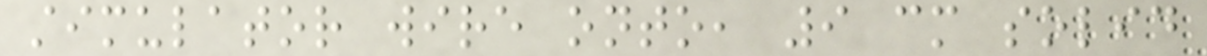stimulator wire onto, 9 cm solid
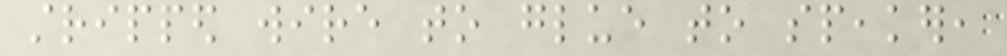stripped wire to glue to speaker,
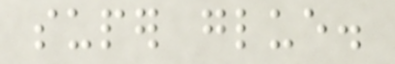super glue.
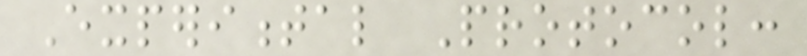Experimental Protocol:
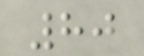80
